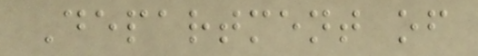Department of
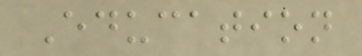Education
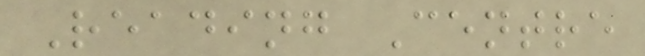Reading Centre
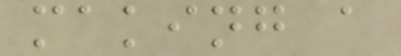making a
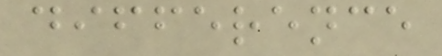difference
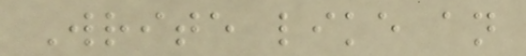Write like an
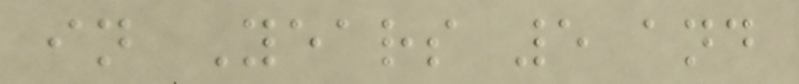in Years 5 and
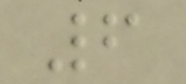6
